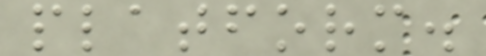platform.
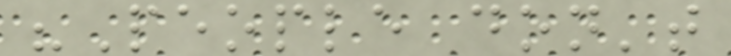"People don't
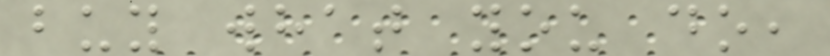buy what you do,
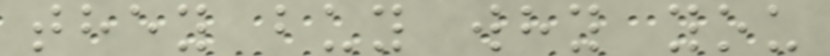they buy why you
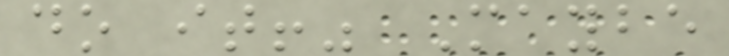do it!" Maybe
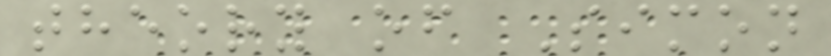theory of Simon
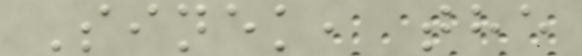Sinek, the
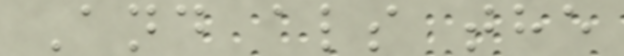And als the
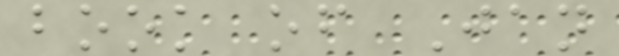book of Jan
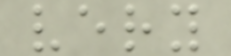very
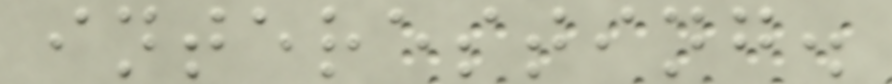interesting.
